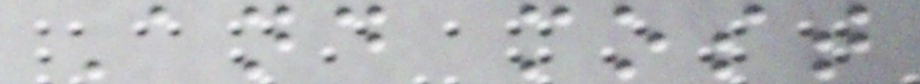And most
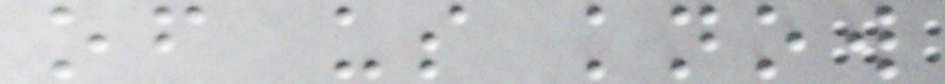of us know
